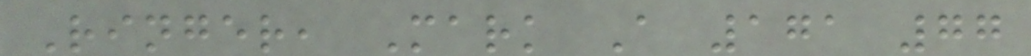Ringer, Mark A 171 77
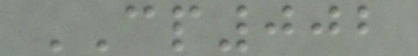CP002
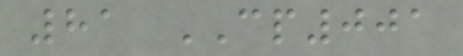81 CP001
